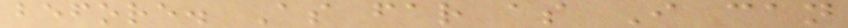before. As far as I can
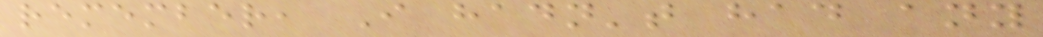remember, I hadn't had any
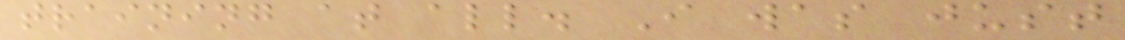training at all. I was just
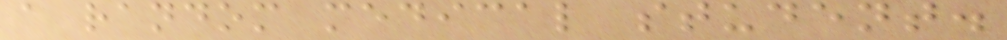a random medical student.
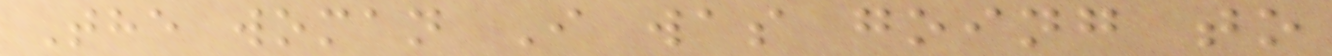The woman I was going to
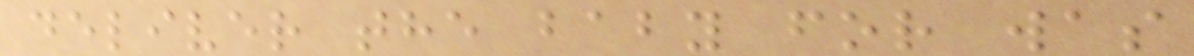deliver the baby for was
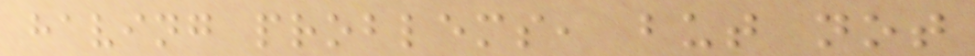having problems, but not
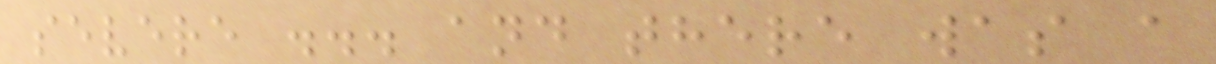severe ... and there was a
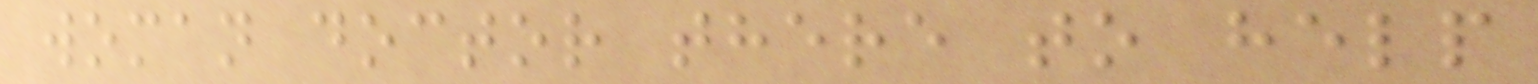woman doctor there to help
